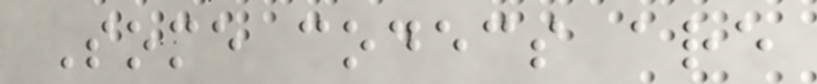Some codecs are
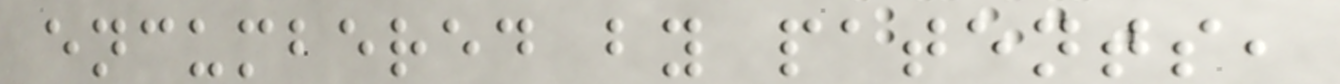encumbered by patents,
